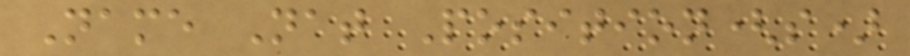Name Nat Position(s)
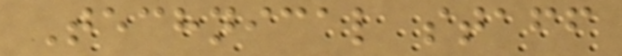Technical staff
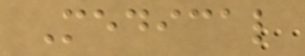Medical
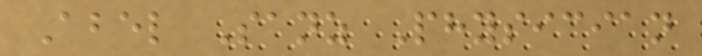Abel Sanz Physician
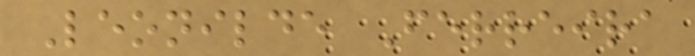Leonilde Ferreira
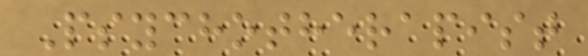Psychotherapist
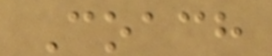Coach
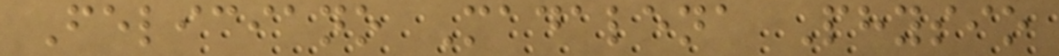Feliciano Madalena Physio
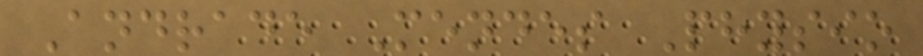Andrade Mendes Physio
